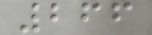266
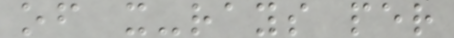of x-rays per
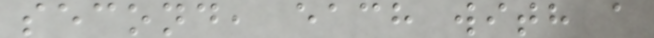second, each with a
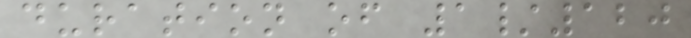duration of 1/120
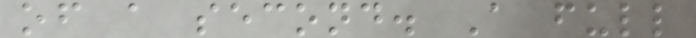of a second. A full
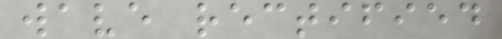wave rectified
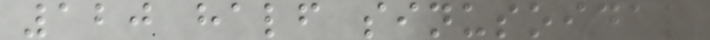120 half sinusoidal
